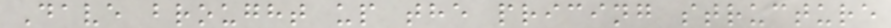Dave brought up the pricing structure
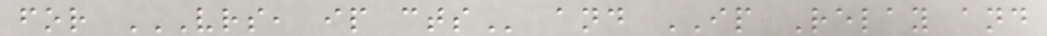for VRS, IP CTS and IP Relay and
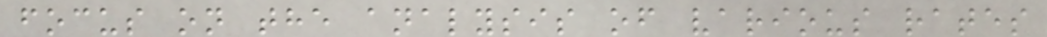focus on the analysis of various rates
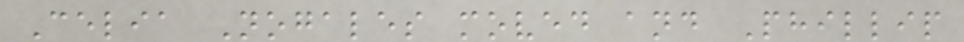Celia Nogales moved and Phillip
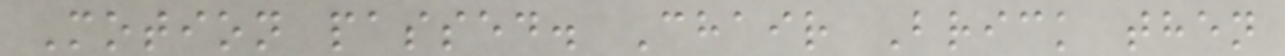Motion passed. Chair Brick then
